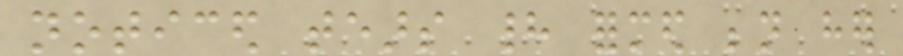noticed tears had formed beneath her
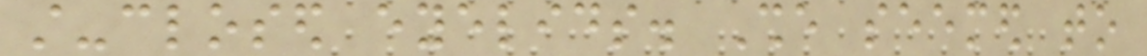still-closed eyelids. She seemed to
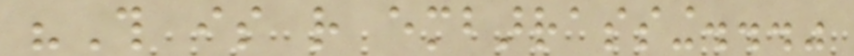"This is rather embarrassing..."
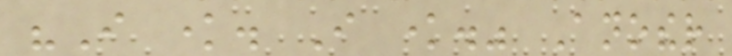"I know. I know." Another
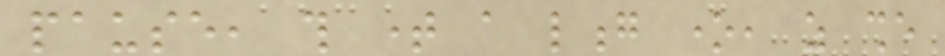pause, this time a long one, as she
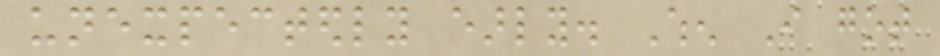unexpectedly early. When I got
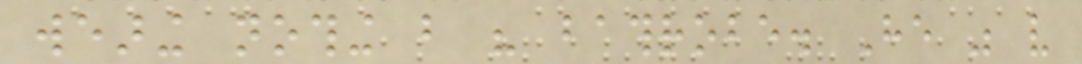wearing nothing but his bathrobe. He was very
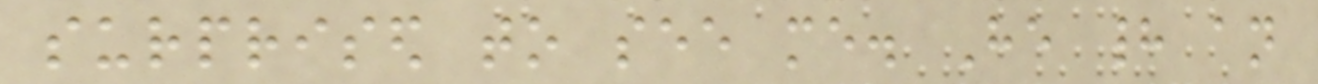surprised to see me. He had an
